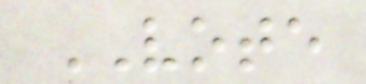VOTE
